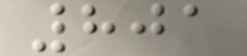801
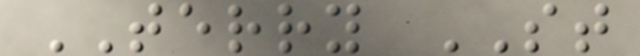TERRY ST
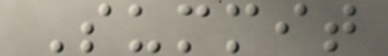Summit
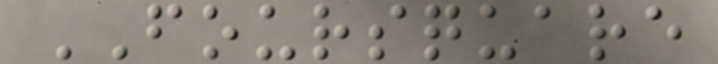FOURSQUARE
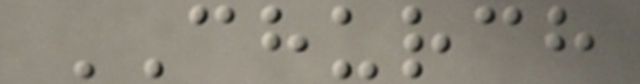CHURCH
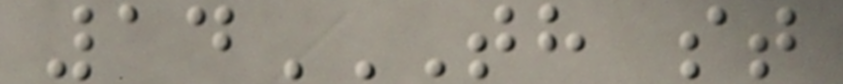14TH ST
